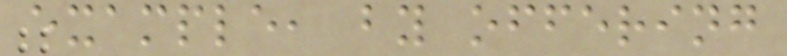example, by offering
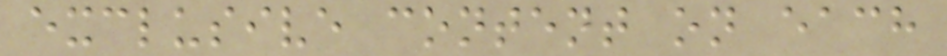exclusive content on each
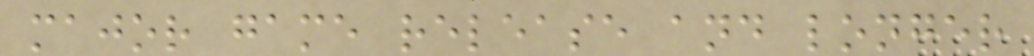major game release and longer
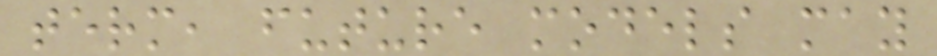term, future models may
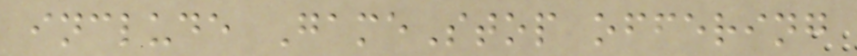include GameStop offering
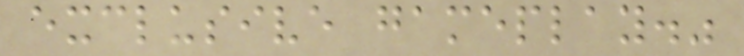exclusive gameplay."
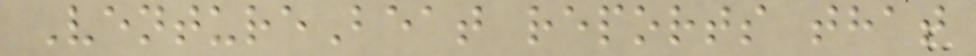VentureBeat reports that
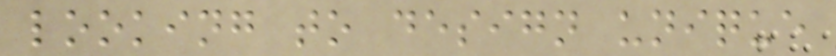looking to design unique
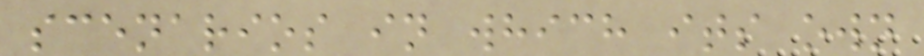scenarios in which its own
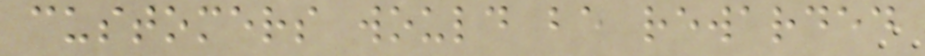customers would be rewarded
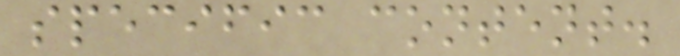specific content.
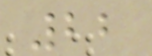22
